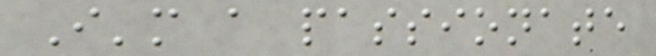I'm a passionate
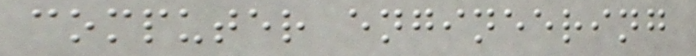computer engineering
